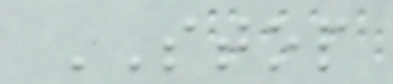STOP
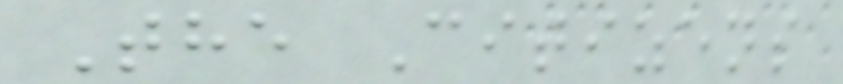The Citizens
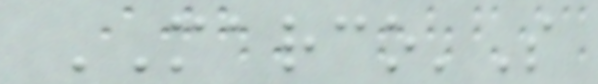MARCO'S
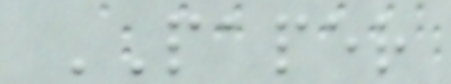PAPER
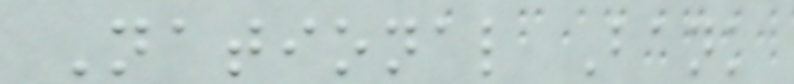National Bank
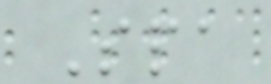Spa
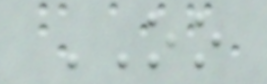OO
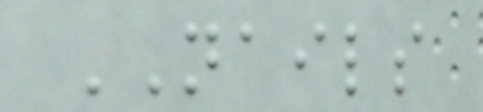NAILS
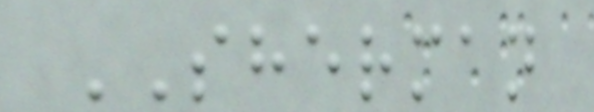SHERMAN
